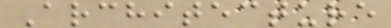Architecture
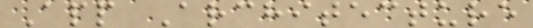App Architecture
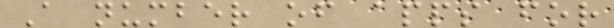A number of apps for
